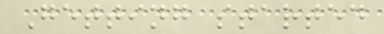Getting started
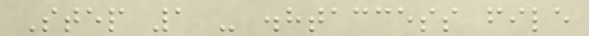Step 1 - .htaccess file
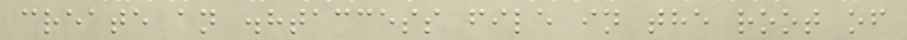create an .htaccess file in the root of
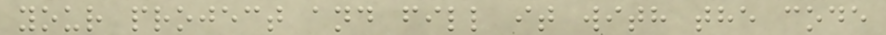your project and fill it with the code
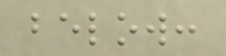below:
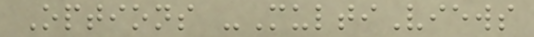Options -MultiViews
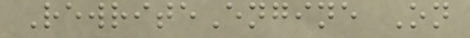RewriteEngine On
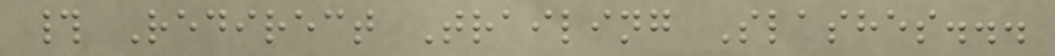# Redirect Trailing Slashes...
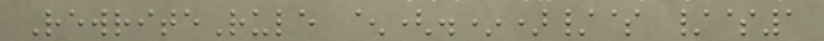RewriteRule ^(.*)/$ /$1
